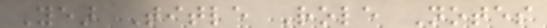Year Title Role Notes
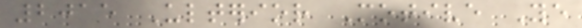2015 Ulterior Motive Ye
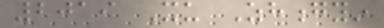2019 Xu Zhongyin
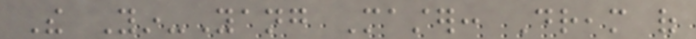The Yin-Yang Master: Dream of
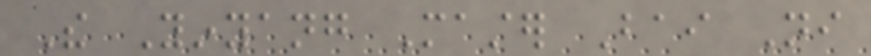The Yinyang Master Bai Ni
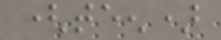(teen)
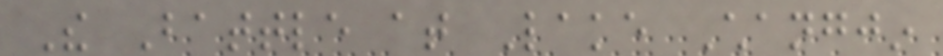The Battle at Lake Changjin
